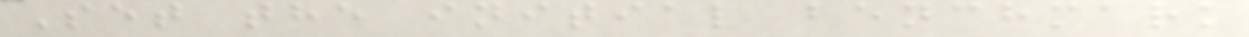Set the initial benchmark
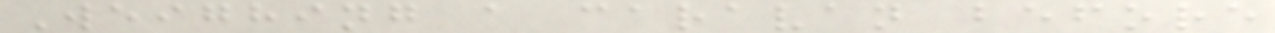Weighing a caravan before
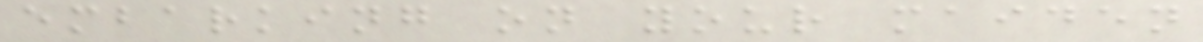embarking on your maiden
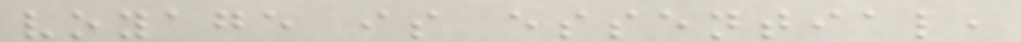voyage is essential,
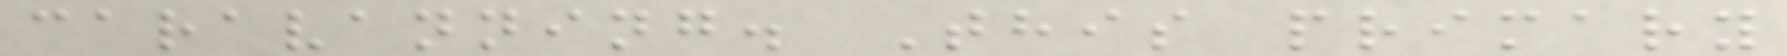caravanning. This primary
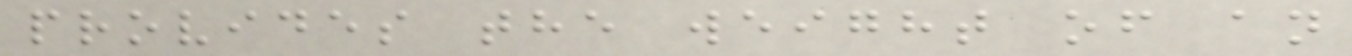provides the weight of an
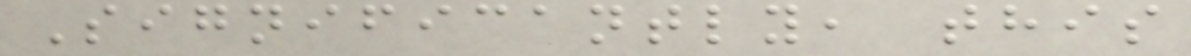Significantly, this
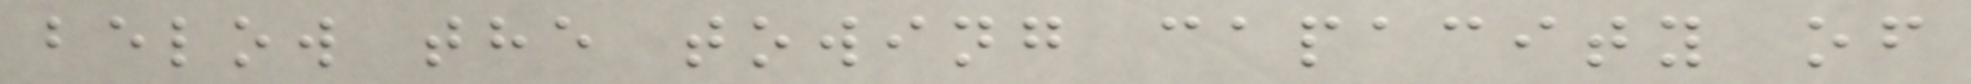below the towing capacity of
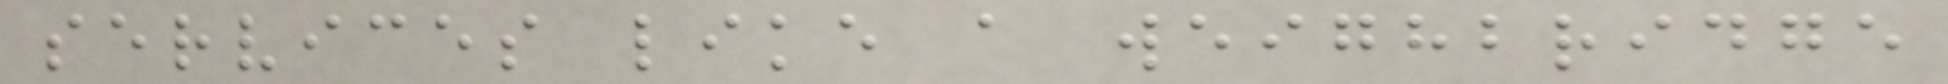services like a weighbridge
